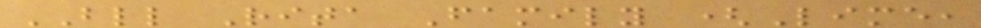BLL Rita Family (Lime,
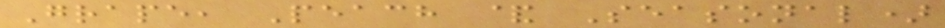Grape, Peach & Seasonal)
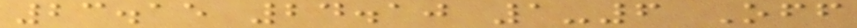23.15 24.10 1-6 Off
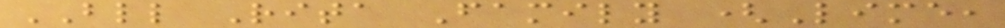BLL Rita Family (Lime,
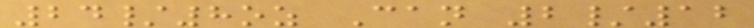24/8oz Can 2/12
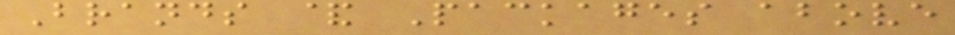Brands & Packages above
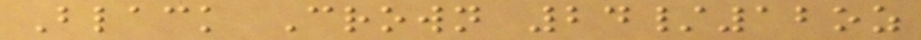Black Crown 24/12oz
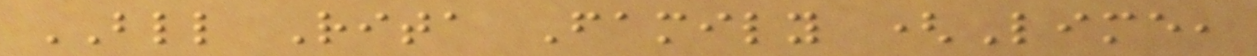BLL Rita Family (Lime,
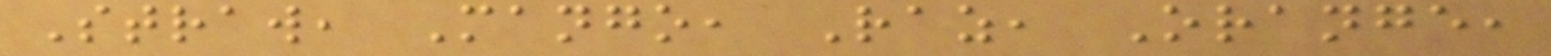Straw, Mango, Raz, Orange,
